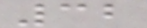32
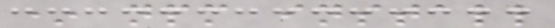* npm install
